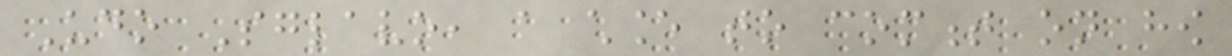Udo Sglavo, a chance to comment on how
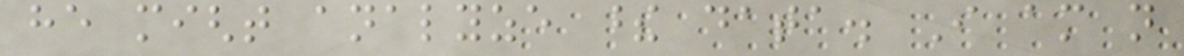he might analyze these data. I am not
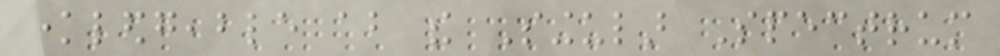knowledgeable about the Singular Spectrum
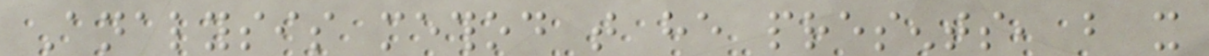Analysis method that he presents, but it
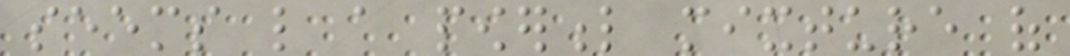seems like a powerful mixture of
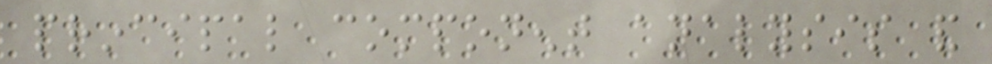principal component analysis and
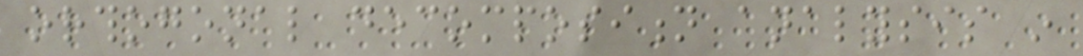orthogonal decomposition analysis in
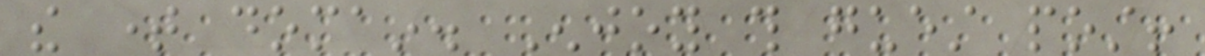the time domain. Enjoy this guest post!
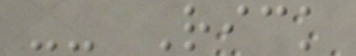-- Rick
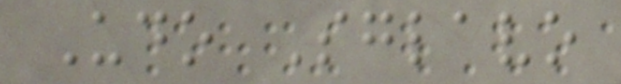Udo Sglavo
